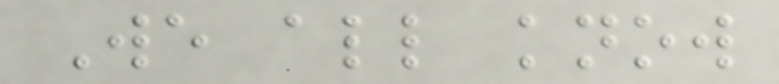We all know
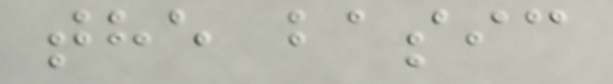the basic
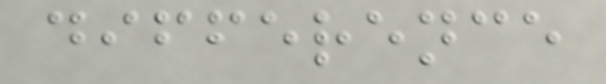difference
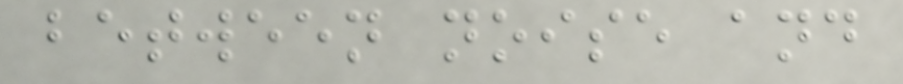between noise and
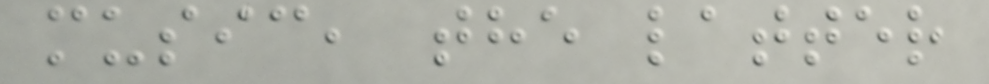music, the latter
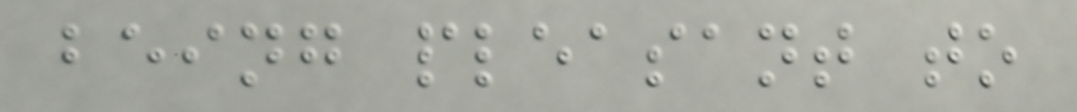being pleasant to
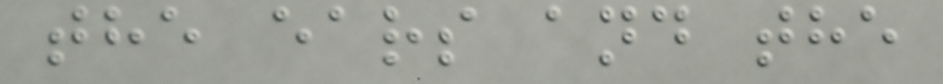the ears and the
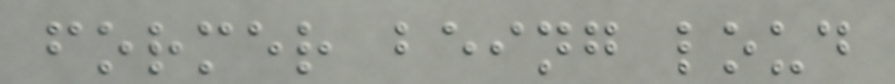former being loud
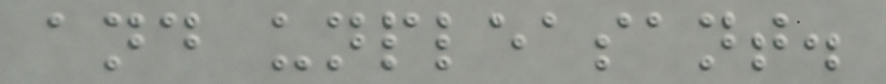and unpleasant.
